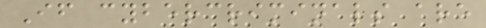If cybercriminals are
